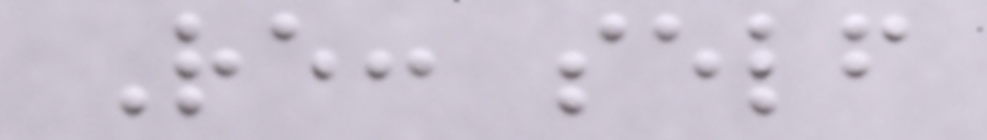Re: self
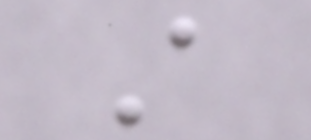A
